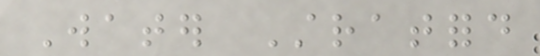Water Stratford
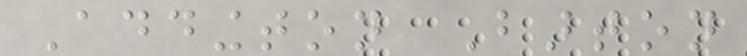Addington Barton
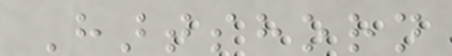Hartshorn
